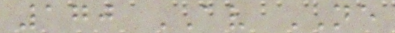170 AV NE
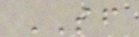SF
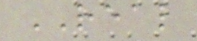REAL
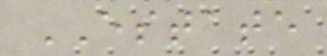ESTATE
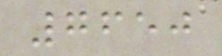7650
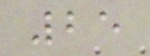25
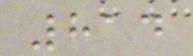814
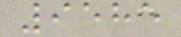9585
